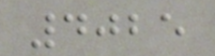4025
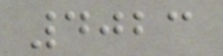4023
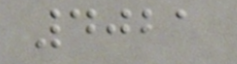4021
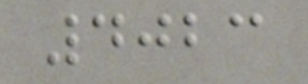4023
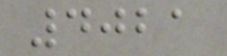4021
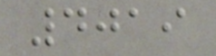4019
